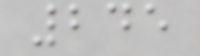245
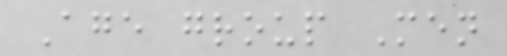Age group Men
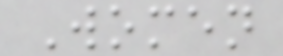Women
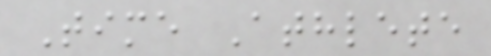Time Athlete
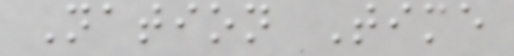Nation Time
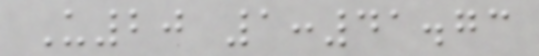U20 1:41.73
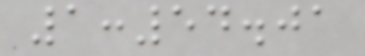1:54.01
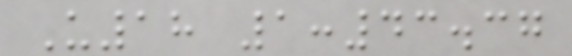U18 1:43.37
